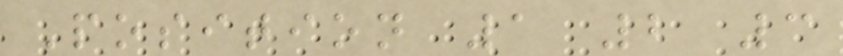Position 1 2 3
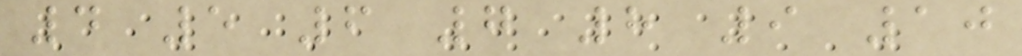4 5 6 7 8 9 10
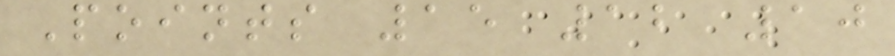Points 15 12 10
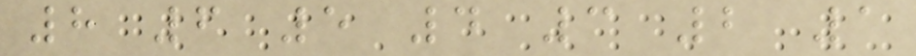8 6 5 4 3 2 1
